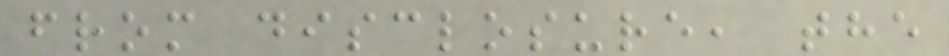from disclosure, the
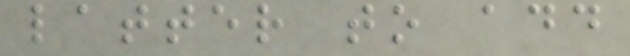latter to add
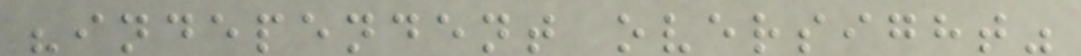"independent oversight"
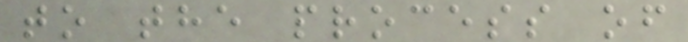to the process of
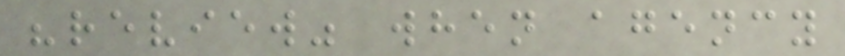"review" when agency
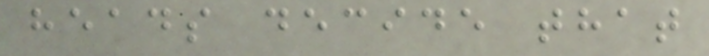heads decide that
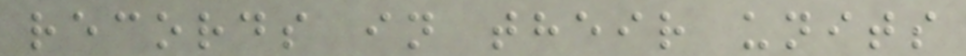records in their units
